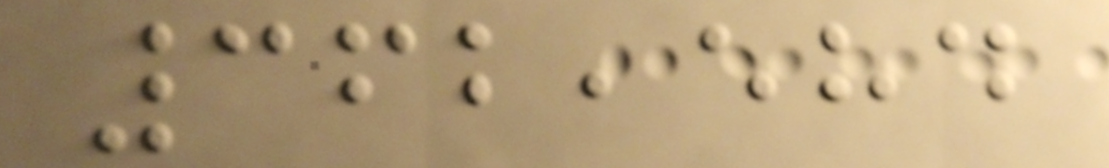362,584
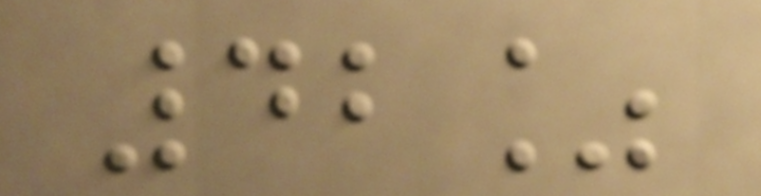42%
